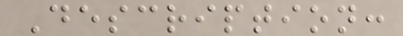Description:
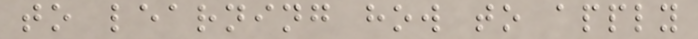to learning how to apply
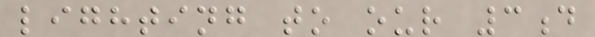lighting to our 3d
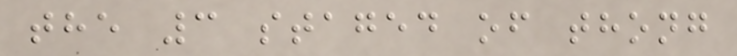the 3 staged of thong
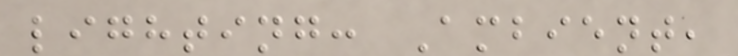lighting: Ambient,
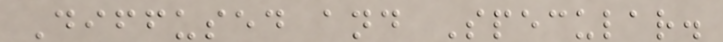Diffused and Specular.
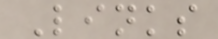Links
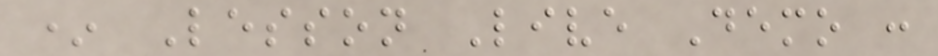* Lesson Live Demo :
